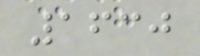1630
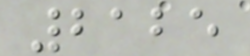2125
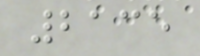2135
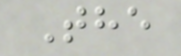The
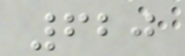620
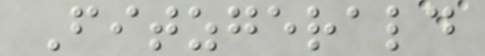Fitzgerald
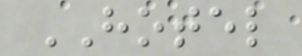HOTEL
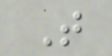T
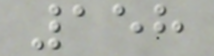158
